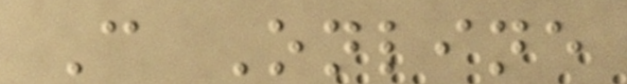C Online
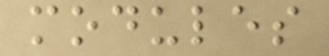modules
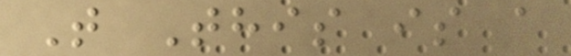T This is a
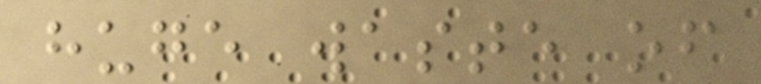huge waste of
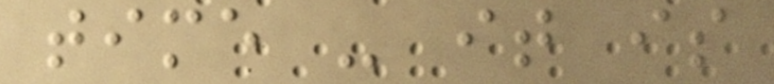time - it is
